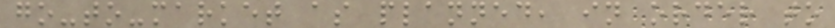go-to-market as planned, in order to
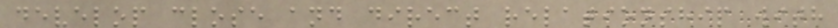develop close and direct relationship with
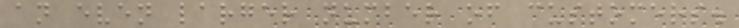an even larger number of customers.
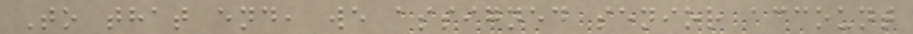To that end, we assigned senior account
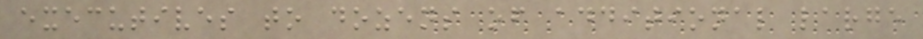executives to dozens of additional large
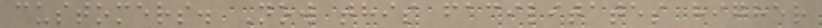customers. Now this facilitates higher
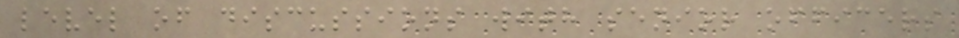level of discussions with senior officers
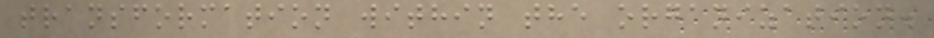transformation within the organization.
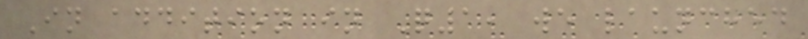In addition in Q1, we launched
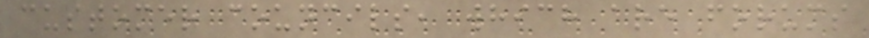customer councils, which are forums
